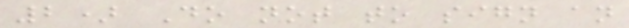2) Do not to sign an
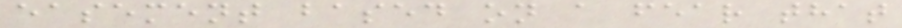easement based on a fear that
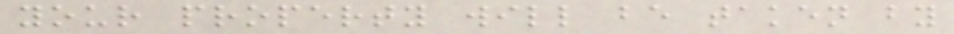your property will be taken by
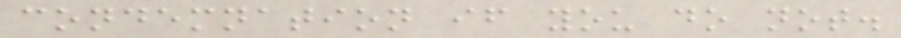condemnation if you do not.
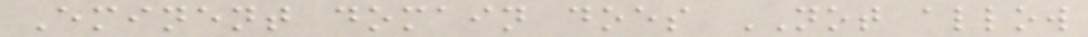Eminent domain does NOT allow
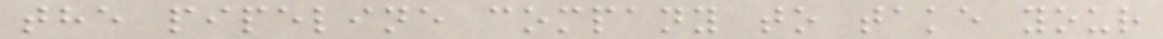the pipeline company to take your
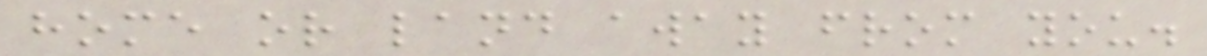home or land away from you.
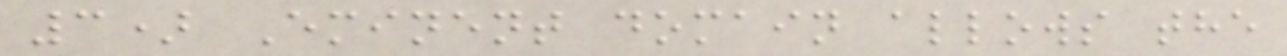3) Eminent domain allows the
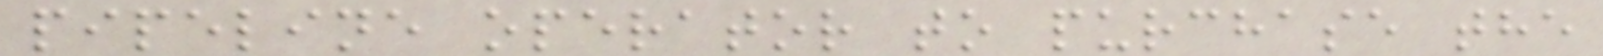pipeline operator to purchase the
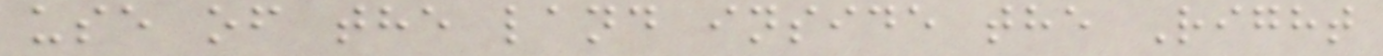use of the land inside the Right
